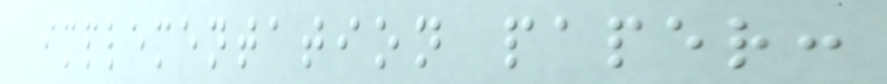implementation paper:
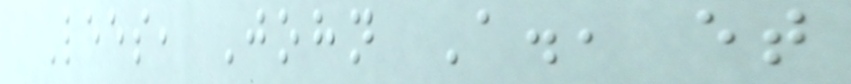Lees, John A., et
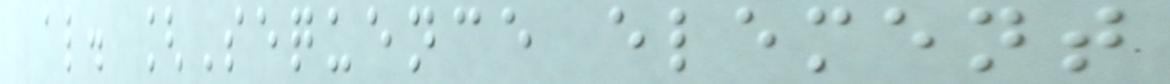al. [Sequence element
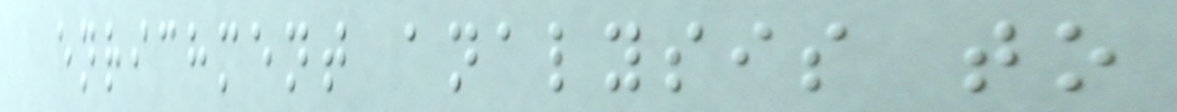enrichment analysis to
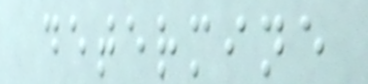determine
